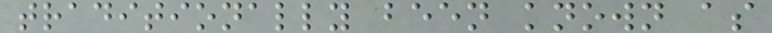traditionally been known as
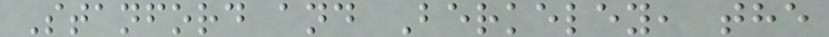Stanford and Berkeley, the
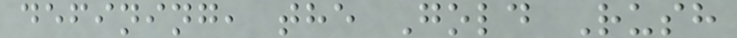defining, the Gold Rush
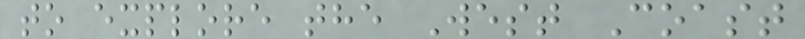to explore the West Coast
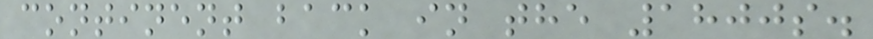continent back in the 1800s.
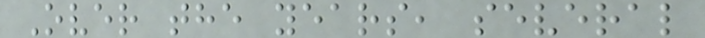Over the years, several
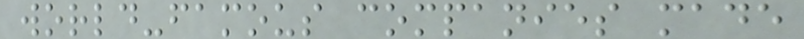world-famous companies made
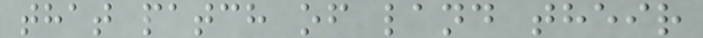that patch of land their
